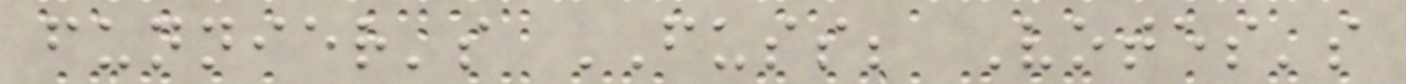funnier's FUSS; Votes's
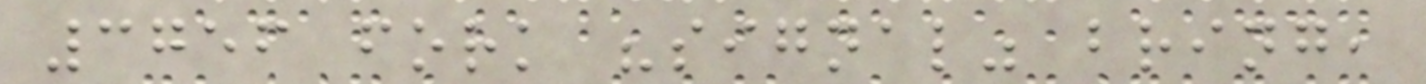3756 fork "signal" bring,
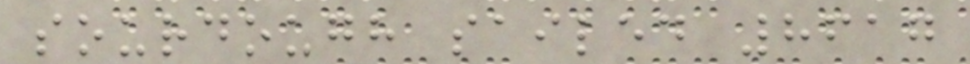sourdough sailed 8617
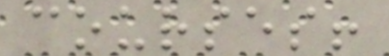courses!
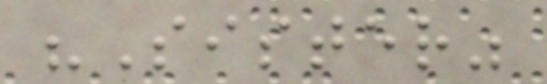"Sister"
